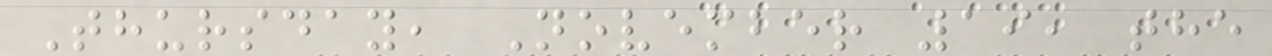Thursday, November 19, the
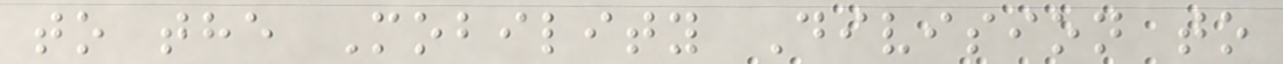to the Mobility Division to
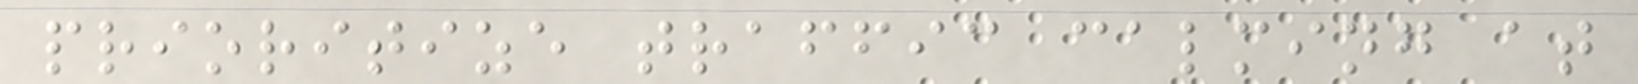prioritize traffic calming at
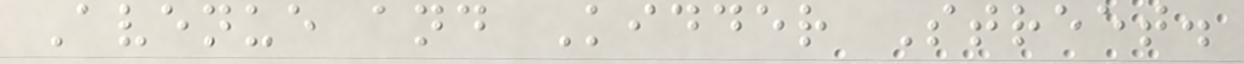Avenue and Kidder Street.
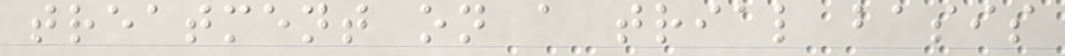treatment on a trial basis
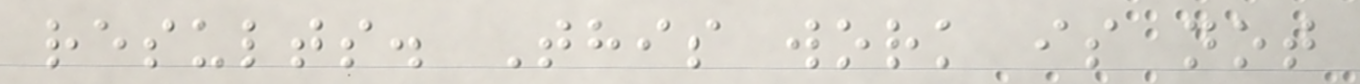results. This work is not
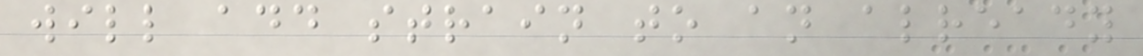will add strain to an already
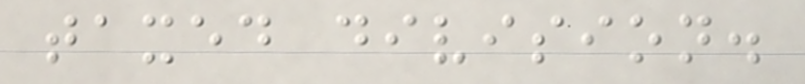taxed division.
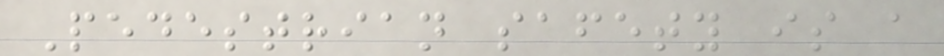Pedestrian safety is a
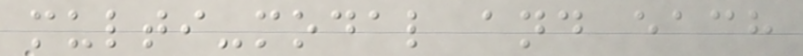multi-modal and each
